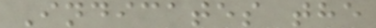Indicates the
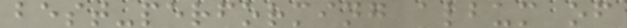best-performing album of
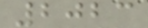2023
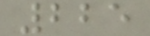225
